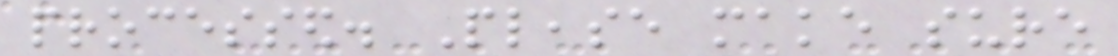processed. Please make sure
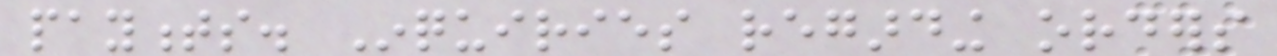payments. Inquiries regarding orders
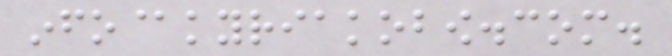info@kyriakobow.com.
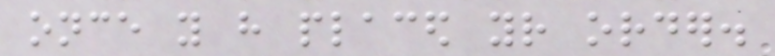once you have placed your order.
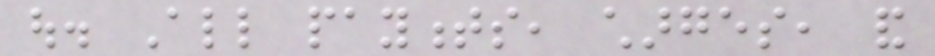out. All payments, charges, and
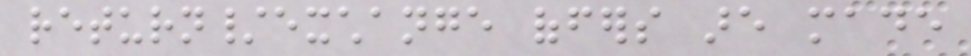return/exchange offers are made
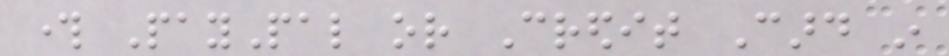through PayPal or Credit Card in
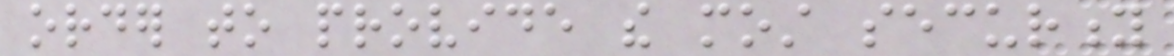order to provide the most security
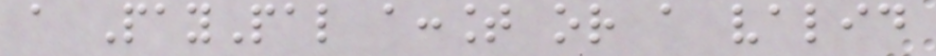a PayPal account or a valid
